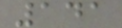141
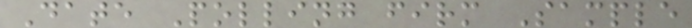Date Polling firm Sample
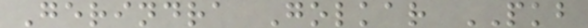Gerindra Golkar PKB
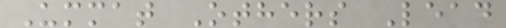Ummat Others Lead
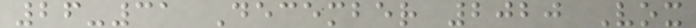26-31 December 2020 Vox
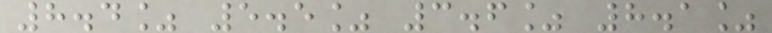8.4% 5.5% 3.6% 8.1%
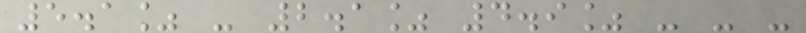5.1% - 2.1% 4.9% - - -
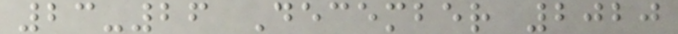23-26 December 2020
